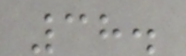38.
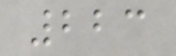223
